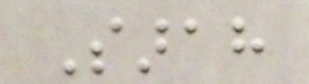Sarah
